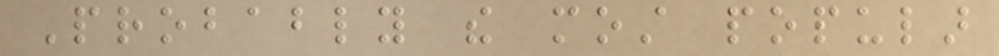Probably the most popular
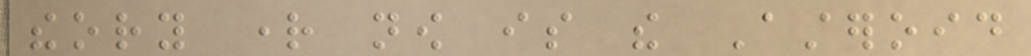theory right now is the Asteroid
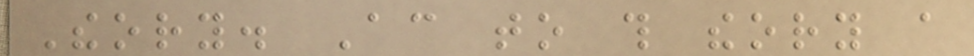Theory. According to this theory a
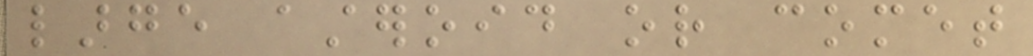large asteroid or comet
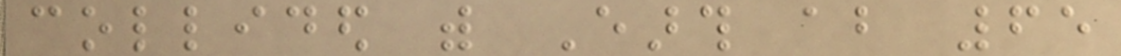collided with Earth about 65
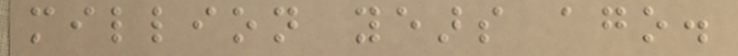million years ago.
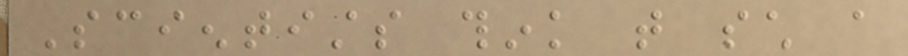Scientists think that such a
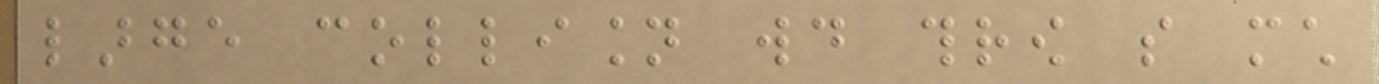large collision would throw so much
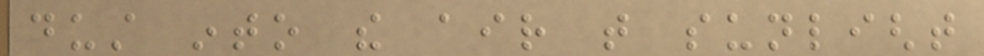dust into the air that sunlight
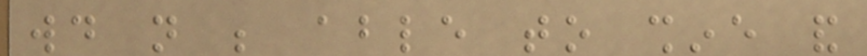would not be able to shine and
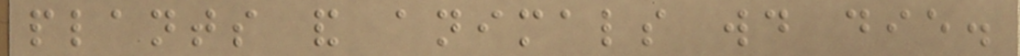plants and animals would die.
